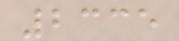2335
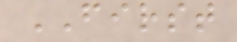FIRST
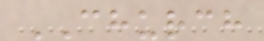CHURCH
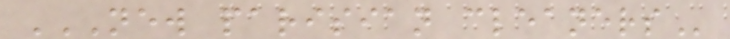NEW PARISIAN CLEANERS
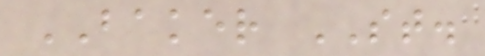BAKER ST.
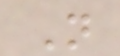N
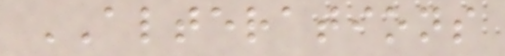ALTERATIONS
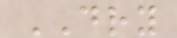DRY
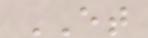ET
